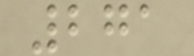271
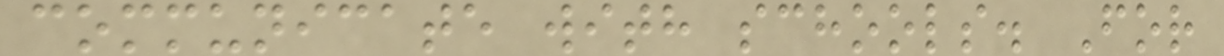communicate with schools. For
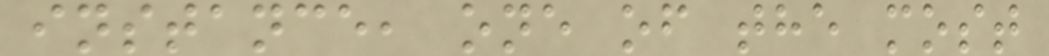instance, one of the most
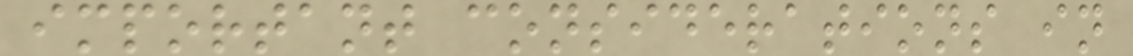important considerations in
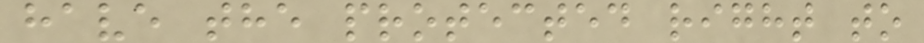have the protected right to
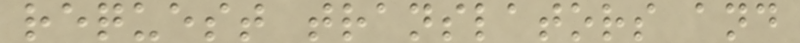request translators and
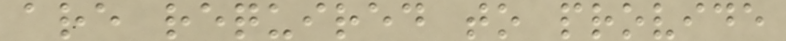are required to provide
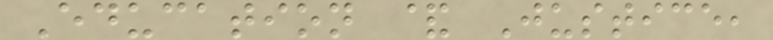Education & Justice,
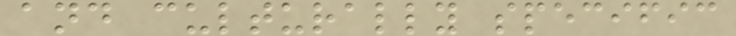and culturally specific
